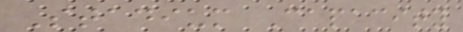Stadium Capacity
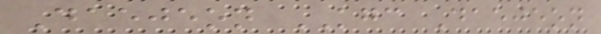Daejeon KGC Daejeon
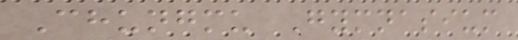Chungmu Gymnasium
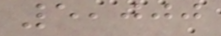5,000
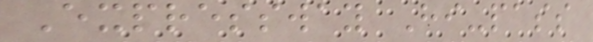Expressway Hi-pass
